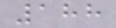188
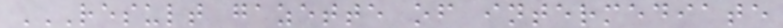RESULT GAZETTE OF INTERMEDIATE
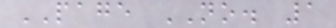PAGE NO. 1
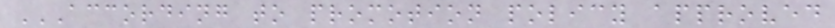ACCORDING TO PROMOTION POLICY APPROVED
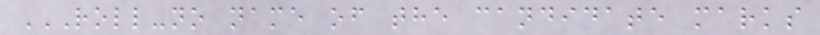ROLL-NO NAME OF THE CANDIDATE MARKS
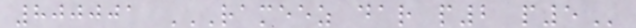800001 RAMEEZ DAR P2 P5
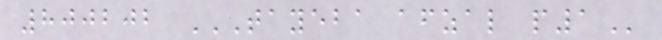800202 TAYEBA AFZAL P1
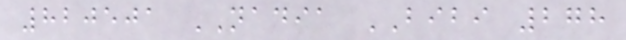820501 NADIA BIBI 278
